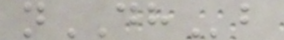nDHb
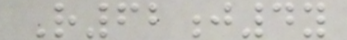R62j4y
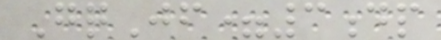GqJf=3dp
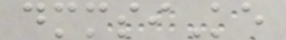dmmsiKe
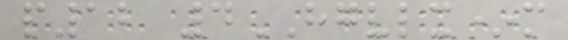p12 4HGVLX*m
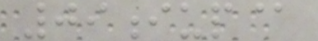09iup@
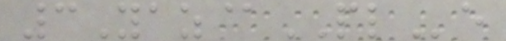3Yaz@PLe
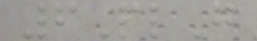6PlG
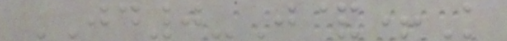JD0-J&+K
